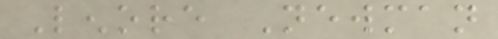Lenore Newman
